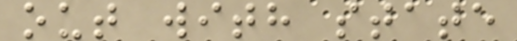out with state
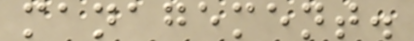management.
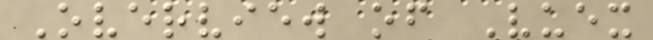Overview of Vuex
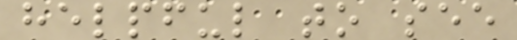helpful to see
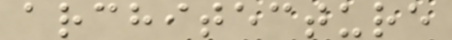architecture
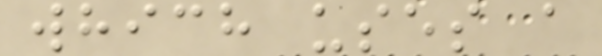which uses a
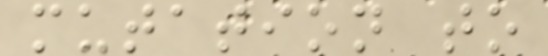mutation to
